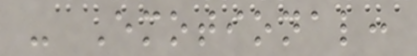- Emotional:
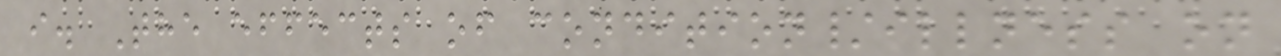i. The effects of condition/illness on
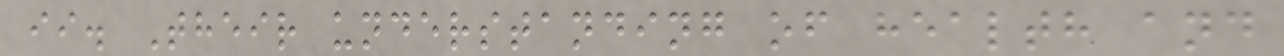ii. Their understanding of health and
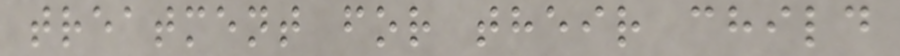treatment for their child
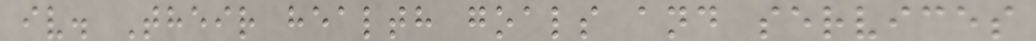iv. Their health goals and services
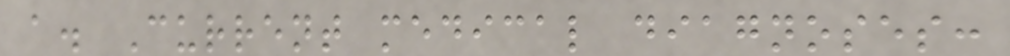a. Current medical diagnoses:
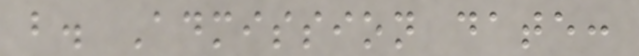b. Admission date:
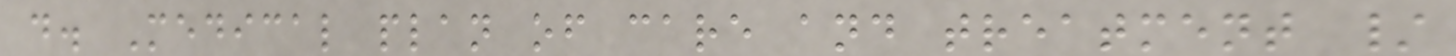d. Medical plan of care and treatment /
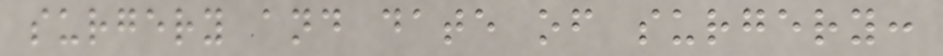surgery and date of surgery:
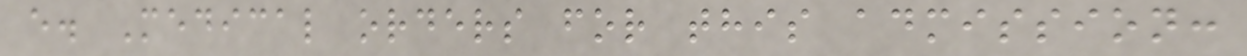e. Medical orders for this admission:
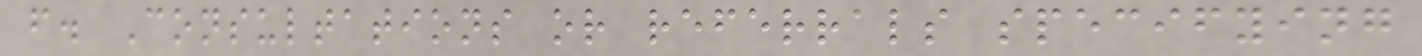f. Consultations or referrals specifying
